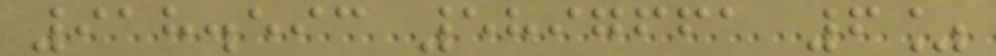918.593 5897661 6%
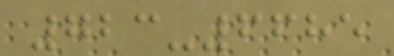723-6685
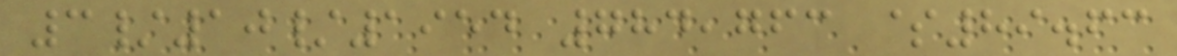3/10/1954 784,763 $89.63
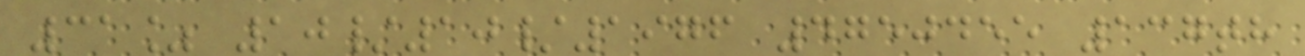31% 10/10/1976 4750455 137th
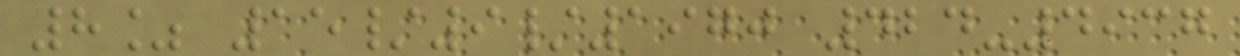8% 15/9/1970 424-4937
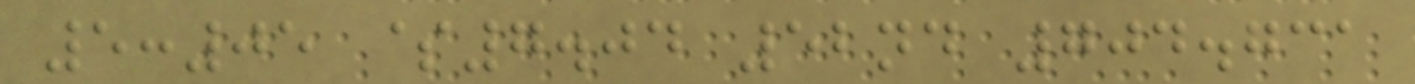5:05 $7.04 52nd 704.731
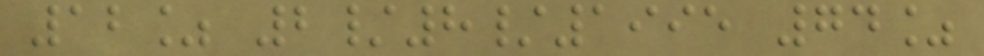12% 2/8/1995 74%
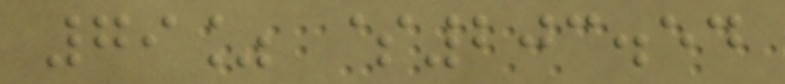79% $203.54
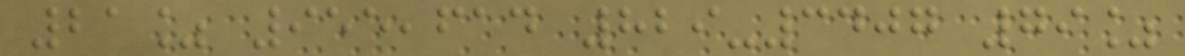21% 955,614 829-3407 79%
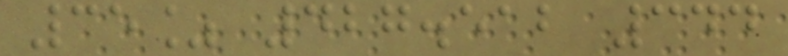35% 427.512 344
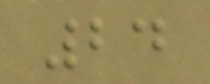24
